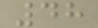48
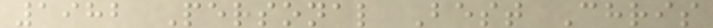1982 Personal Best Chris
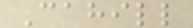Cahill
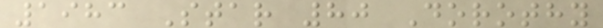1983 Star 80 Dorothy
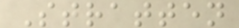Stratten
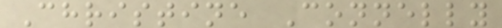Christine Connelly
